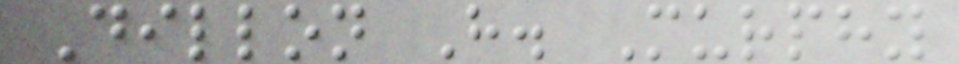Dillon H. Murphy
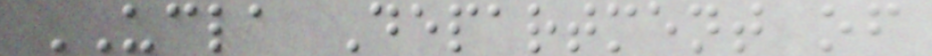UCLA Department of
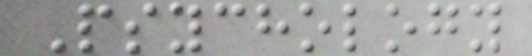Psychology
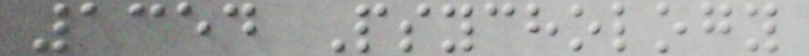1354 Psychology
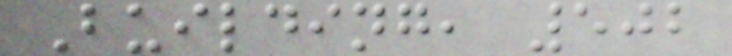Building, 502
